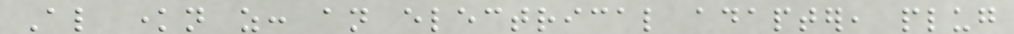Also known as: an electrical adapter, plug
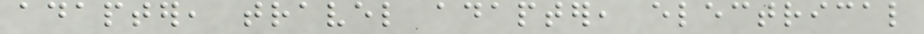adapter, travel adapter, electrical
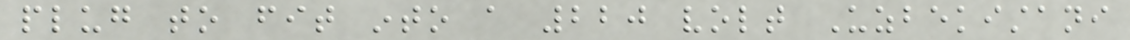plug to fit into a 220 volt Uzbekistani
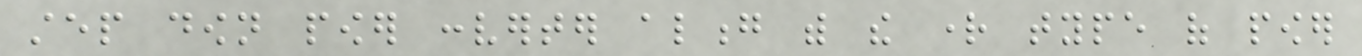step down power converter along with the right type of power
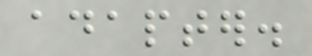adapter.
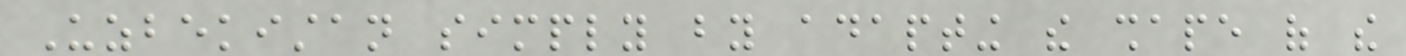Uzbekistan simply by adapting the shape of the
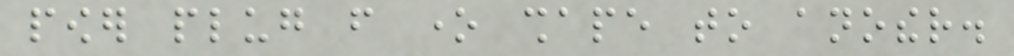power plug from one shape to another.
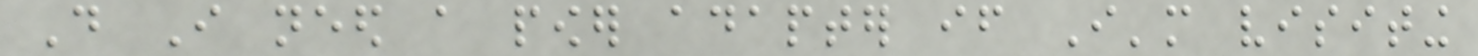Do I need a power adapter if I'm visiting
